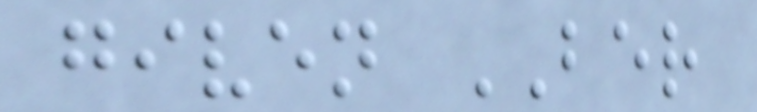given BER
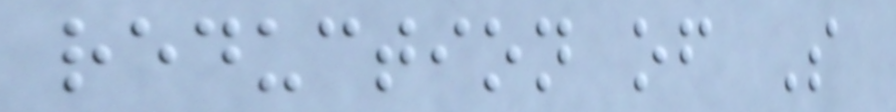reduction of S
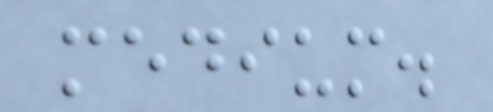medium.
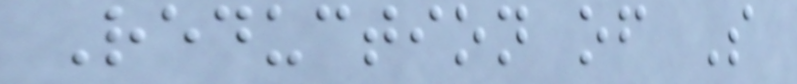Reduction of S
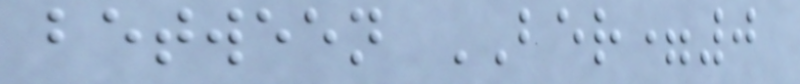between BER=0
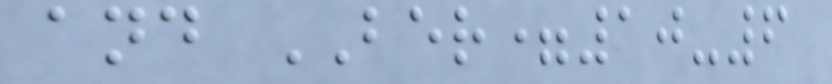and BER=10-6
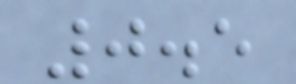0.5
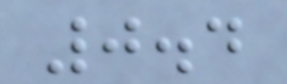0.4
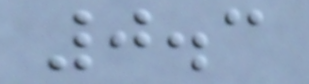0.3
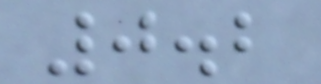0.2
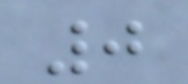0
